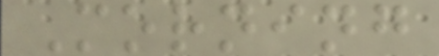Morning
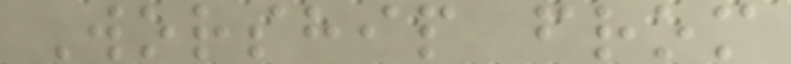Worship from
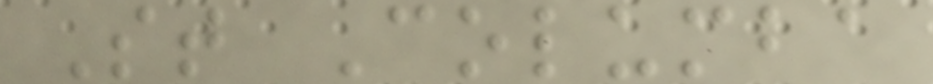St Columba
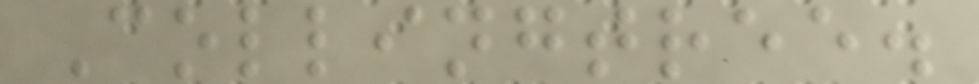Collingtree.
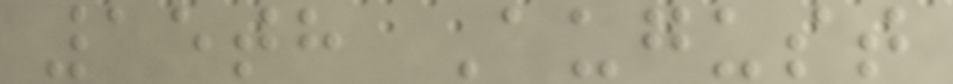15th August
